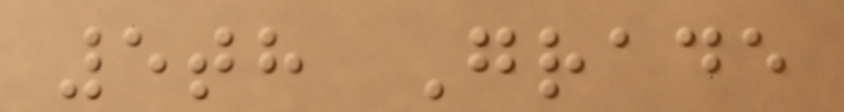5th Grade
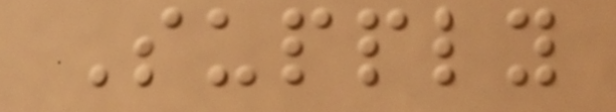Supply
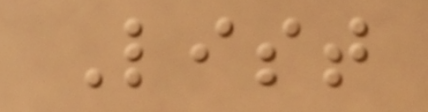List
